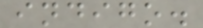indigo.
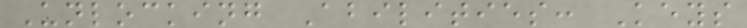Unlocking Abilities: Keys
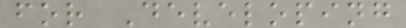for Developing
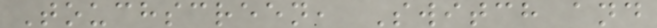Touchscreen, Switch and
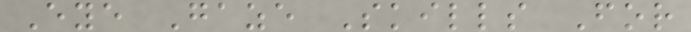Eye Gaze Skills For
